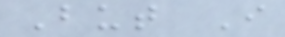But I
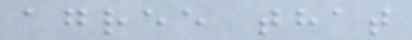agree that
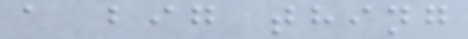a big thing
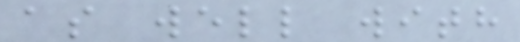as well with
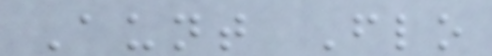Aunt Flo
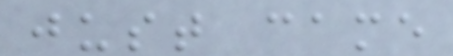just came
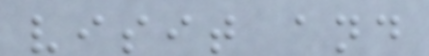visit and
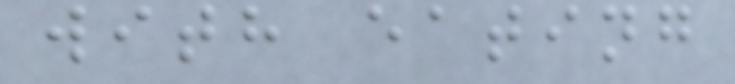with eating
